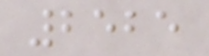2525
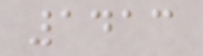1413
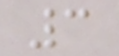3
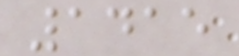1415
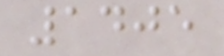1405
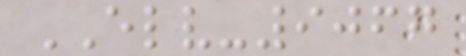ELV-9067
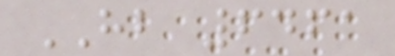HB 6461
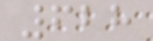628
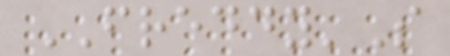FREDDY'S
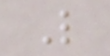L
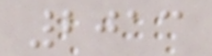2013
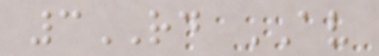3RD AV
